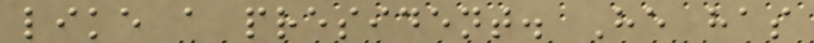like a president. He has
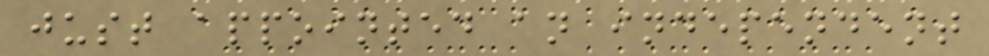just appointed an independent
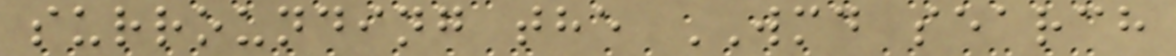surrounding the WMD search
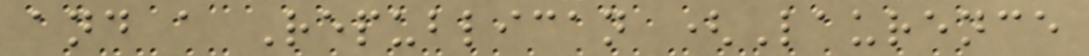and a Republican (Laurence
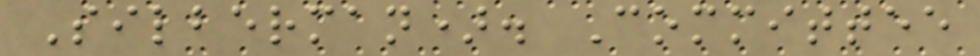Silberman). Committee
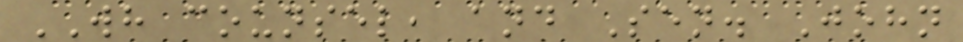WH counsel, and Sen. John
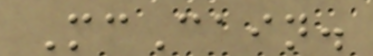McCain.
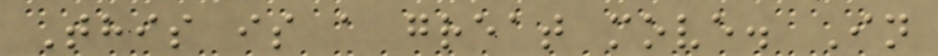This is a great move. In
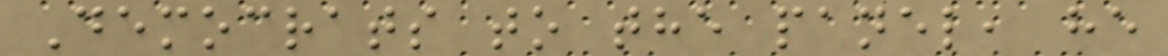Democrats to the panel, he
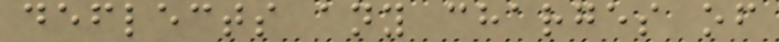deflects any charges of
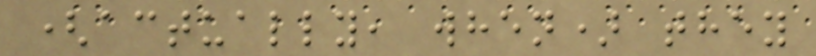(actually, when) they
